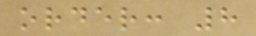order: 8
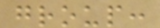group:
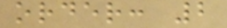order: 2
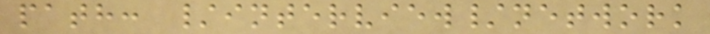path: /interview/network
